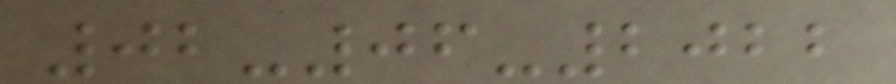02-06-2022
